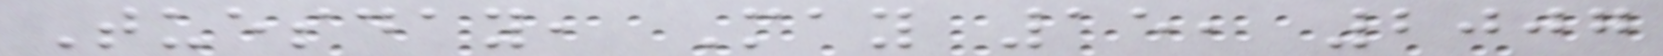Tuesday, May 15, 2007
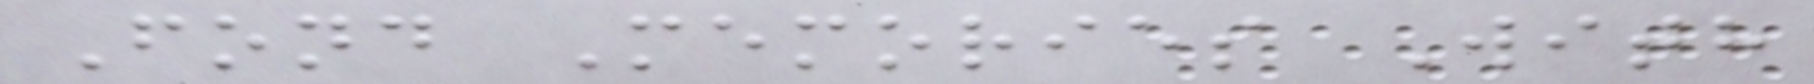Fond Memories With
